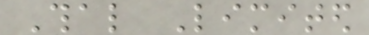Thal Limited
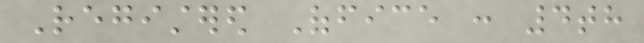Registered Office : 4th
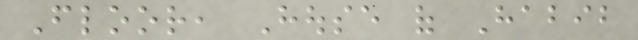Floor, House of Habib
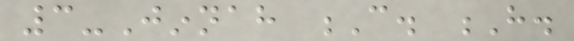3-Jinnah C. H.
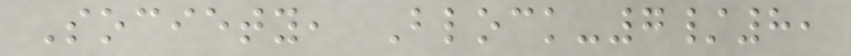Society, Block-7/8,
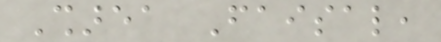Sharea Faisal,
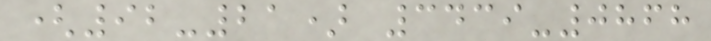(92-21) 3439-0868
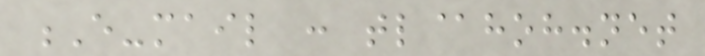E-mail : tl@hoh.net
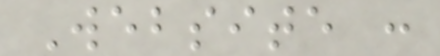Website :
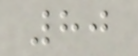80
